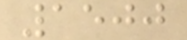1500
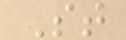St
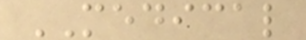MEDICAL
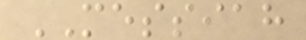MESSIAH
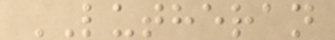LUTHERAN
